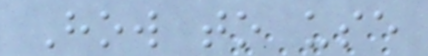How to use
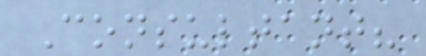Consultant?
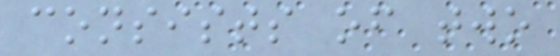consists of two
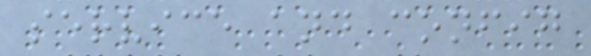service and config
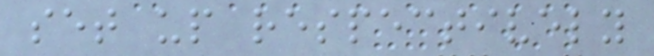set up respectively
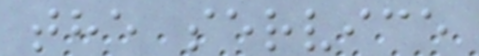the service
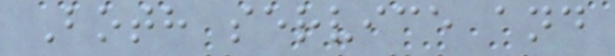Both service and
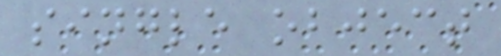single object
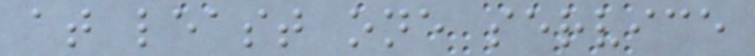at least one service
